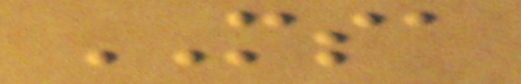MSA
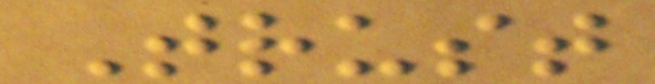Trust
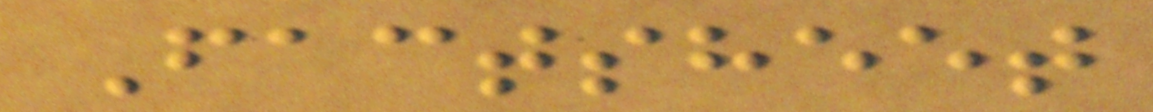Factsheet
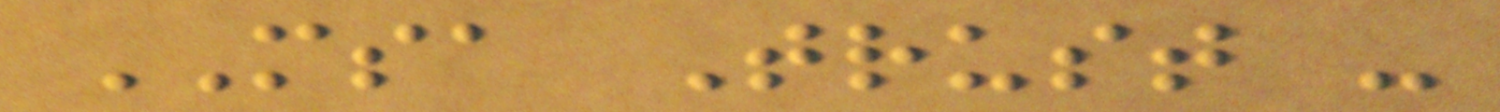MSA Trust -
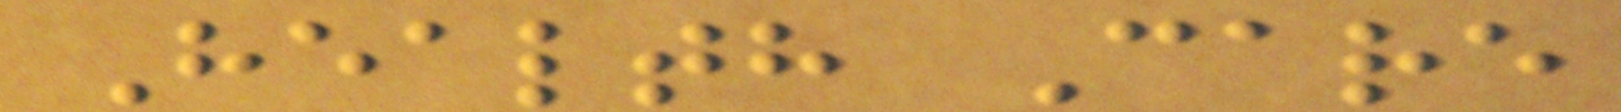Health Care
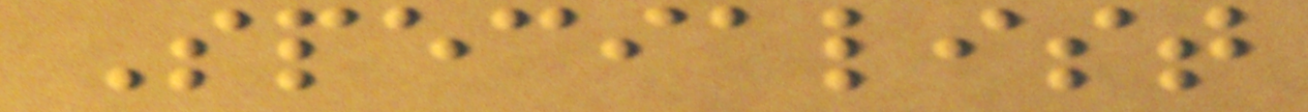Specialist
